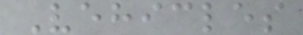Vehicles
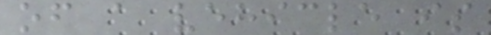of a vehicle is
